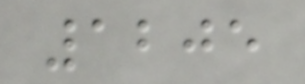1205
